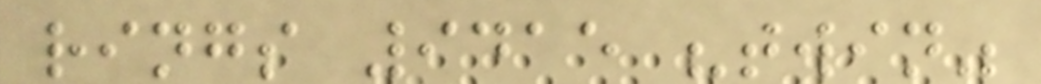rings 9415 "twin"
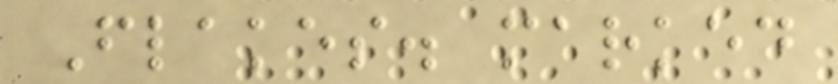Flakes. marked
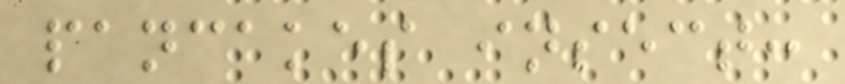pancakes insect:
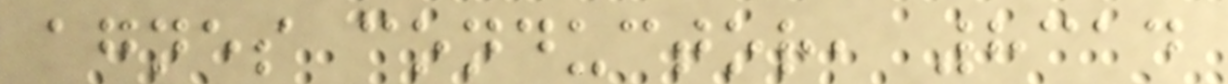agnes conductor, 8314
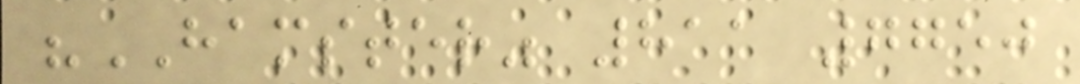"HAMSTER" 811 7750
